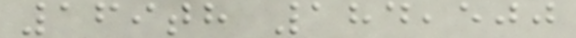169th 184,500
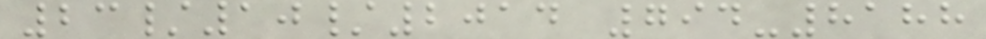23/10/2014 794-8188
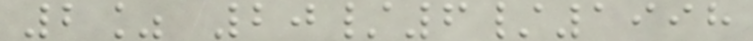2% 20/6/1998
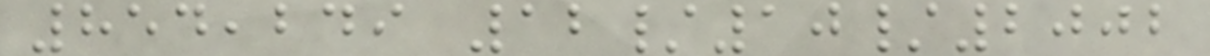854,249 12/10/2002
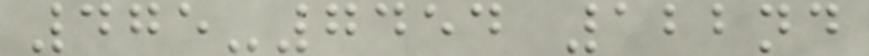475-7454 122nd
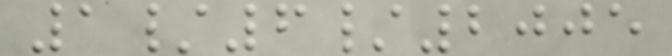1/6/2005
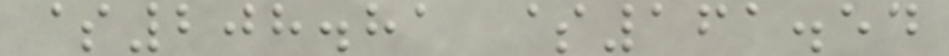$208.81 $161.54
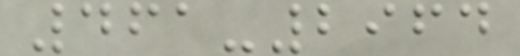461-2964
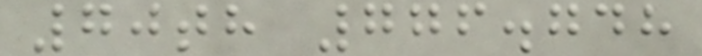70th 776.748
